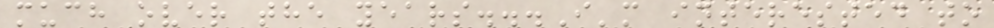much over the years...I'm interested to
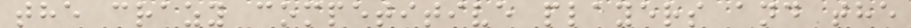the crazy competitive players and the
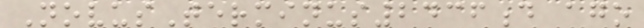NovusTerminus2436d ago
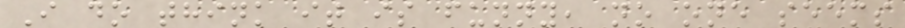I do think it is funny, no one seems
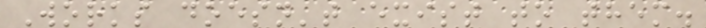Works doesn't exist to them.
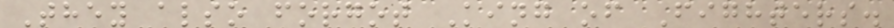They also forgot King of Fighters.
